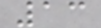13
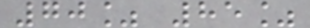70% 85%
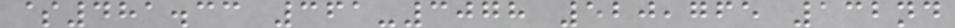$481.33 361-3078 520,765 132nd
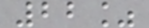22%
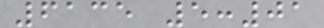6135 5:01
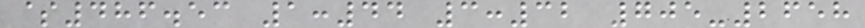$486.53 1:44 3:32 705-2658
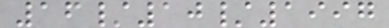16/10/1997
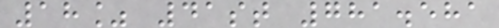18% 41st 781.581
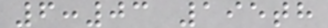6:03 195th
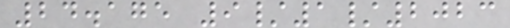24.175 9/1/2023
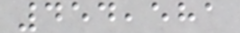454,581
